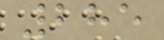285
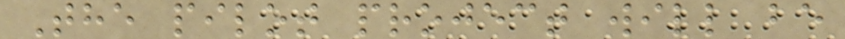The pilot project will be
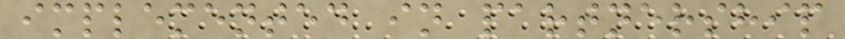implemented in partnership
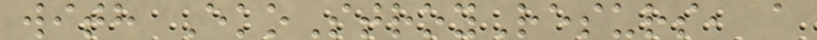with EkoStroyResurs, a
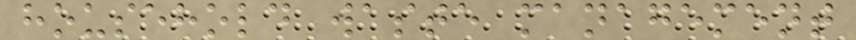household waste management
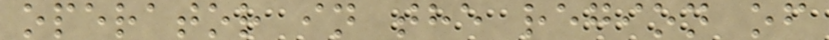operator in the region of
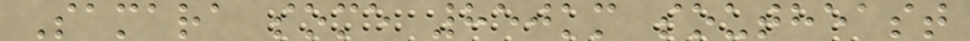Samara some 850km southeast
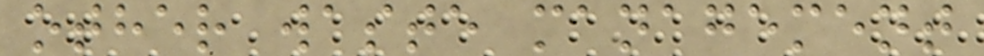other waste management
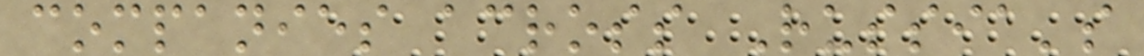companies across Russia's
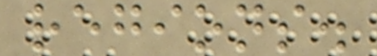regions.
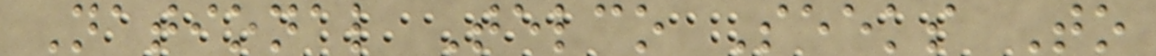National Telco Seeks To
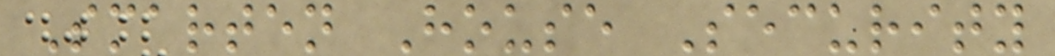Smarten House Security
